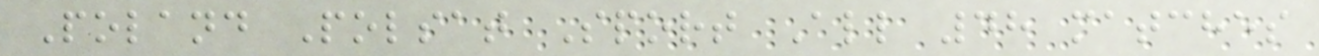Poland Polsat Sport All 48 matches
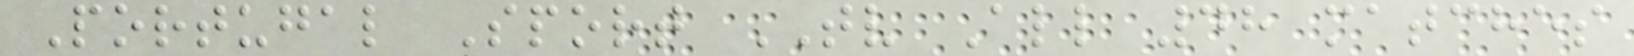Portugal Sport TV All 48 matches
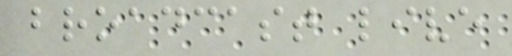broadcast live
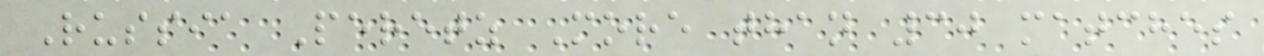Russia Peretz More than 30 matches
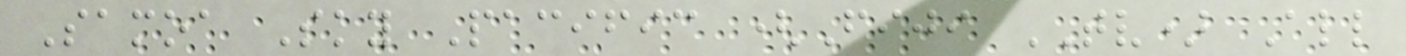Samoa Sky Pacific (Fiji TV) All
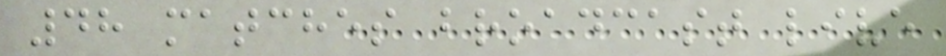48 matches broadcast live
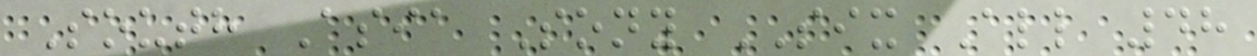South Asia Sony SIX All 48
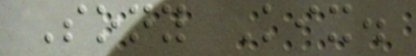Sony Kix.
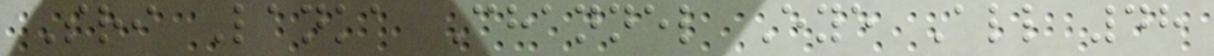Sri Lanka Channel Eye All 48
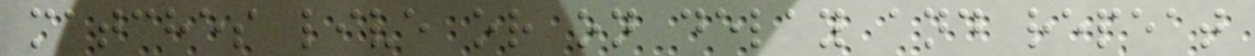matches live or on delay and repeat
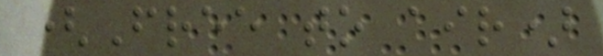(Free to air)
